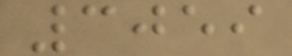3059
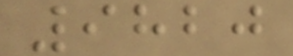9820
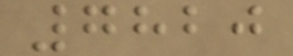7820
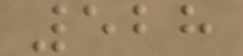528
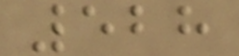528
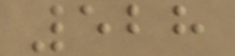528
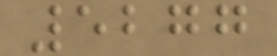5277
